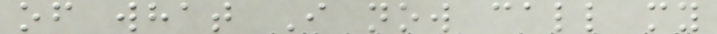of what I now call my
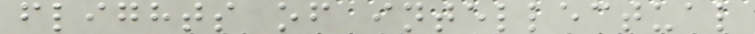flights of intellectual
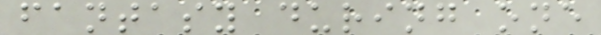fantasy during one
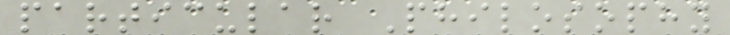particular Philosophy
